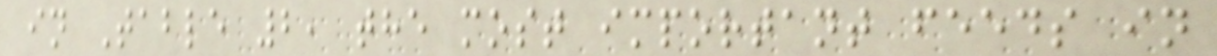in Table 2, the most important feeds in
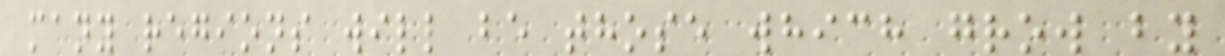many regions will be those which grow by
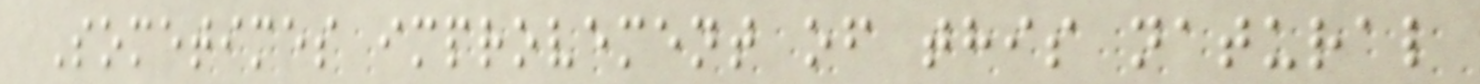Sometimes improvement of this natural
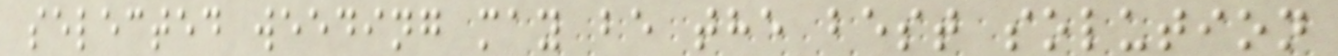selected weeding may be the best solution
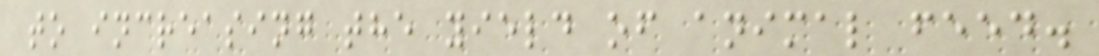to increasing the yield of animal feed.
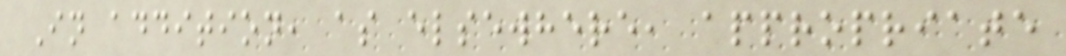In addition, as elsewhere, appropriate
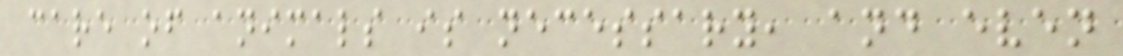care of animals is necessary, and even
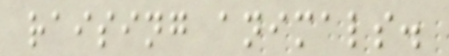raising animals.
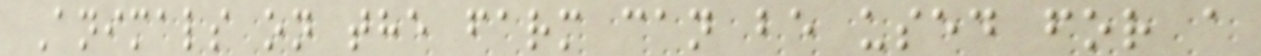Animals on the farm can be used for a
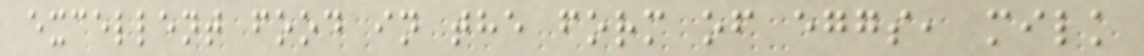excellent food in the form of eggs, milk
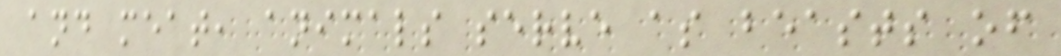and meat, animals serve as beasts of
